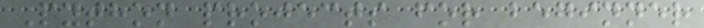Python projects for beginner
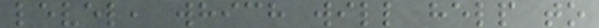level, which will help to
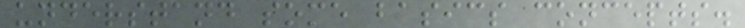understand some basics concepts.
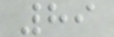89
